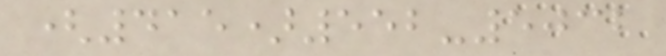(415)552-5032
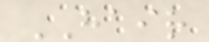HAIR
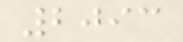2093
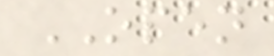OPEN
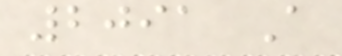2091 A
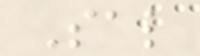Sal
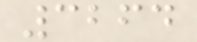3264
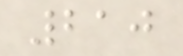210
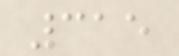315
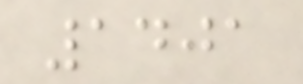1401
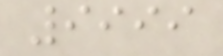9999
